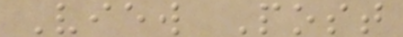View Post
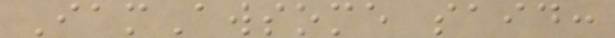IamAwsome said:
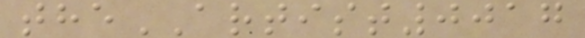theARTIST0017
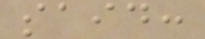said:
